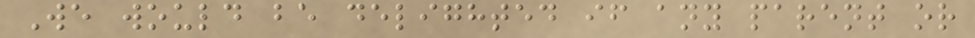We would be delighted if any parent or
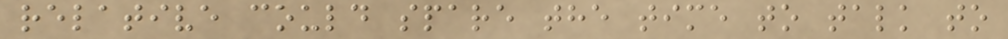relative could spare the time to talk to
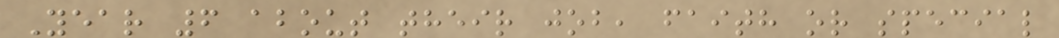Year 6 about their job, faith or special
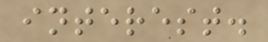interest.
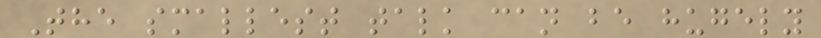The smallest talk can be hugely
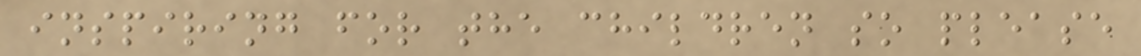inspiring for the children so please
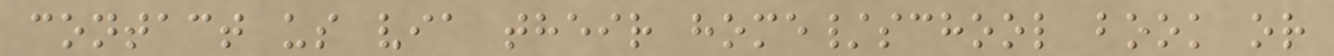contact us via their home/school book or
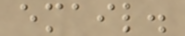email.
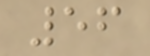56
